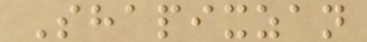Shapixzan
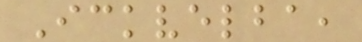Ickvelba,
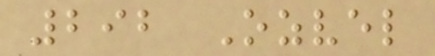292 Ozvel
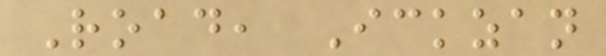Road, Ickzan
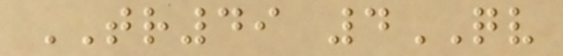TR49 4QV
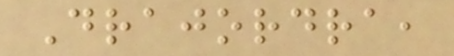Drajordra,
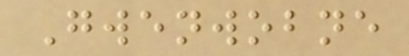Gwenwobne
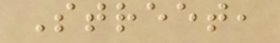Street,
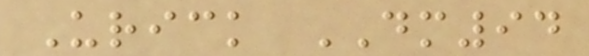Urick DM94
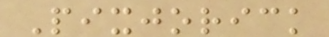Pixjorick
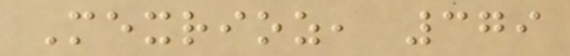Mexrioz, 379
